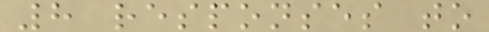8 responses to
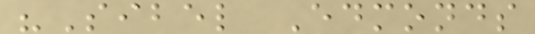"Sibel Edmonds
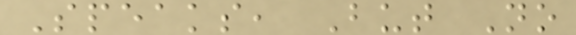Speaks, But No
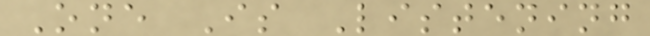One Is Listening
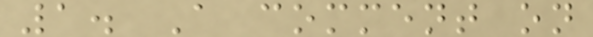1. A comment on
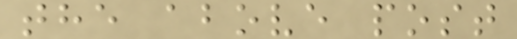the above post
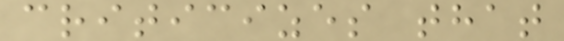criticizes that
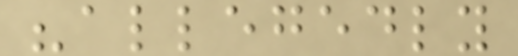"allegedly
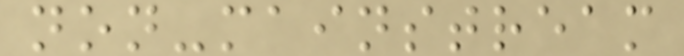non-mainstream
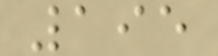195
